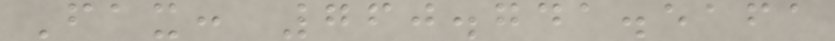Fax: 760.741.5161
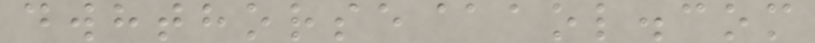dwhthorse@aol.com
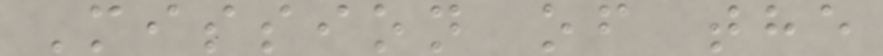Mission of the
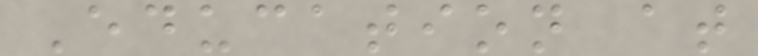Education at
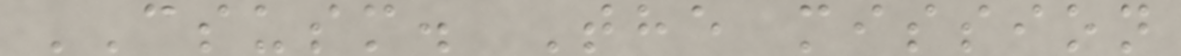CSUSM. The mission
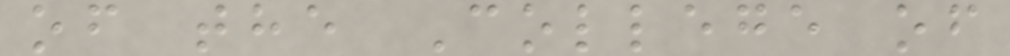of the College of
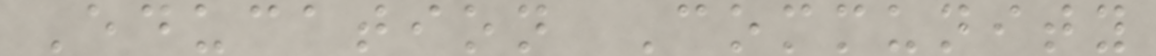Education Community
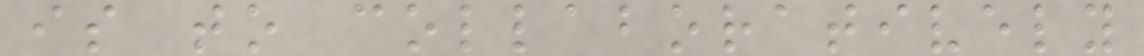is to collaboratively
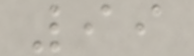99
